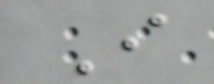I
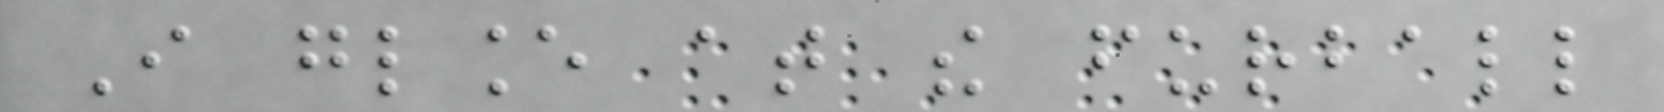I glance at the furball
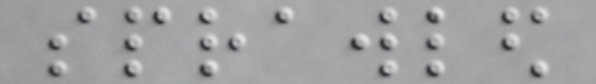sprawled
